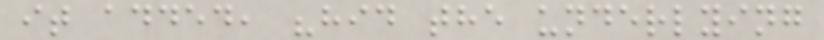it added, "hid the underlying
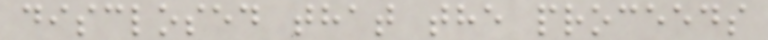disclosed that the proceeds
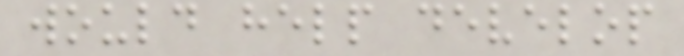would help develop
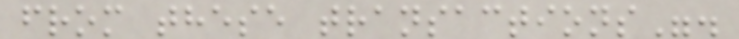from these transactions".
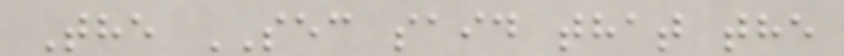The SEC said that the
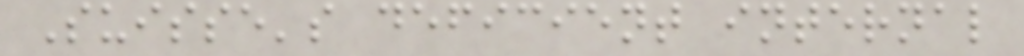Suisse's deficient internal
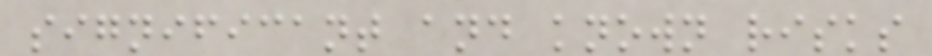significant and known risks
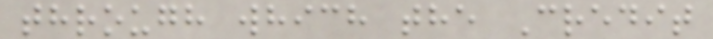through which the Credit
